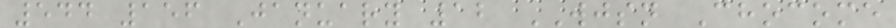544 156 January 12 WJSN Chocome
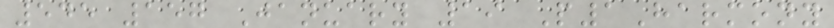545 157 January 19 P1Harmony
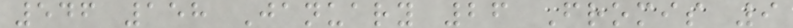546 158 January 26 Fromis 9
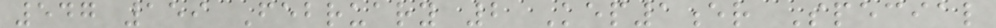547 159 February 2 Kep1er Special
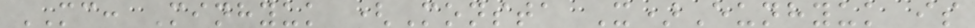MC: Minhyuk (Monsta X)Eunhyuk is
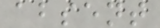absent
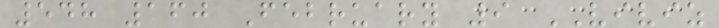548 160 February 9 VIVIZ
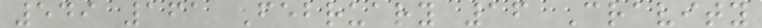549 161 February 16 Cravity
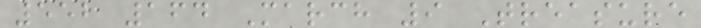552 164 March 9 Treasure
